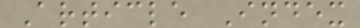Article Index
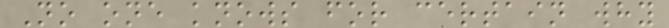No one knows for certain why
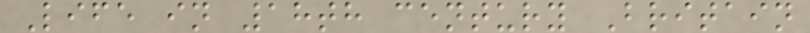Life in 18th century Britain
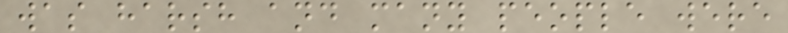was harsh and many people were
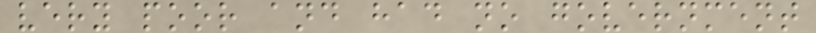very poor and had no government
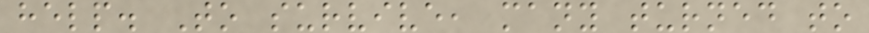help. To survive, many turned to
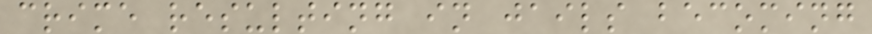crime resulting in jails becoming
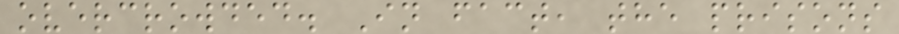overcrowded. In fact, the prisons
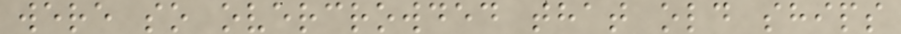were so overcrowded that old ships
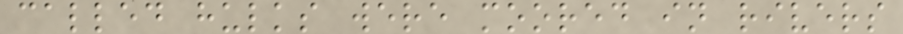called hulks were moored in rivers
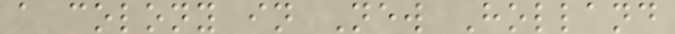a colony in New Holland
